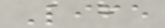Life
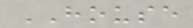HOUSE
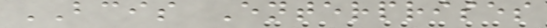BCIS Enterprises
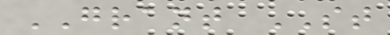GRANT ST
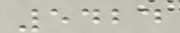5424
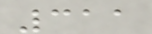311
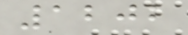1202
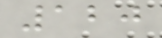120
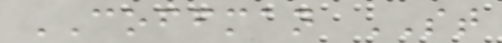COFFMAN ST
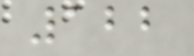122
